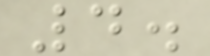4.
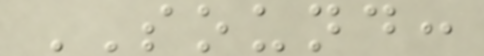SOUND:
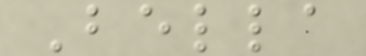Bella
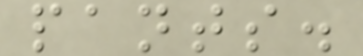pants.
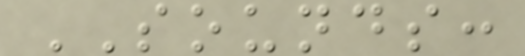SOUNDS:
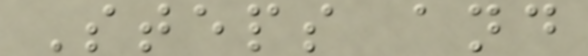Steps and
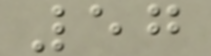57
